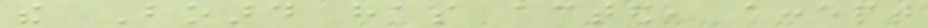the Board has acted, accept
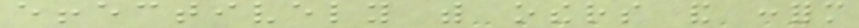effectively with others and conform
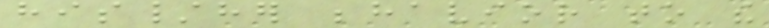his/her behavior to the
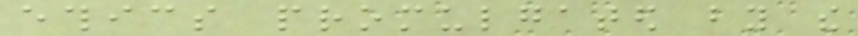ethics promulgated by the
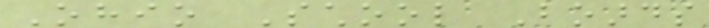Ohio School Boards
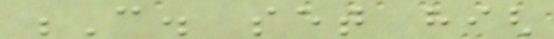C. set high
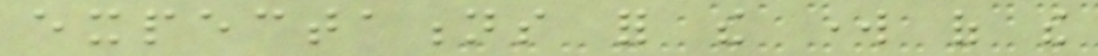expectations for the work of the
